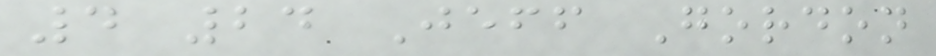4 24 Jeff Gordon
